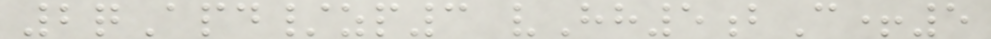2qApd/zp3 vHh5bC+5
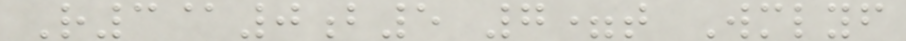R3@0b5 7=t Wmlyf
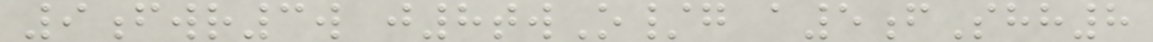9fwr3w j8twO/g a5fShh8
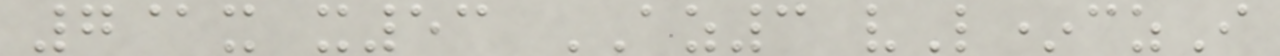7@x x53 AZ3 vL*czI
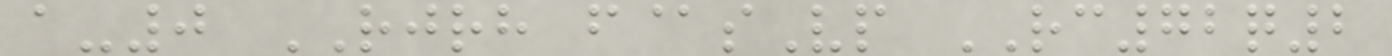a-0 RJRH f@sVp RC72q2
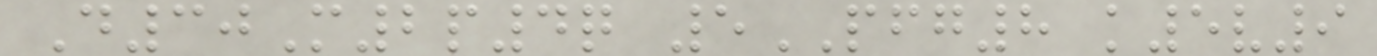D30M2p4q 5PFG8 k5v9
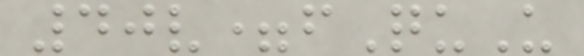40v=fQuU
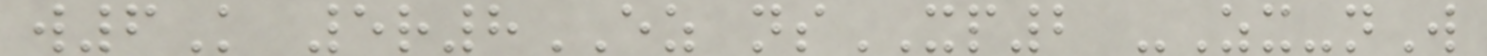w6K 5r8EZ nsXP2 -Zx-nW
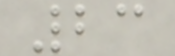23
